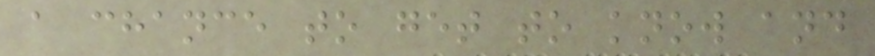a chance to get to know and
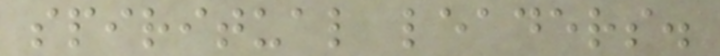spiritual leaders.
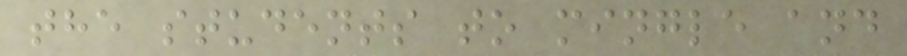the students to mingle and
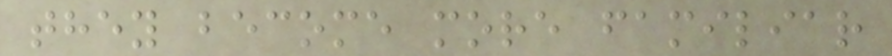they become more familiar
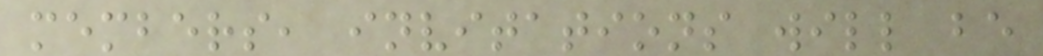members, invitations will be
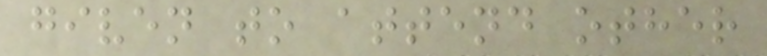given to attend other
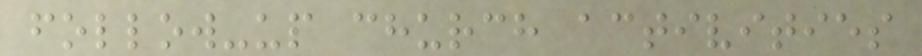follow-up church activities
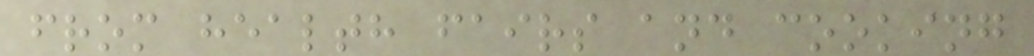from health fairs and cooking
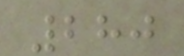280
